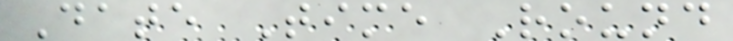Date Time Round
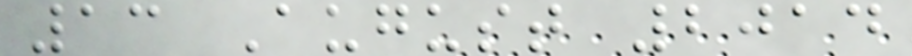13 August 2014
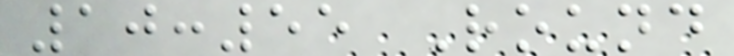10:55 Round
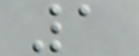1
